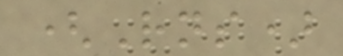(Rns)
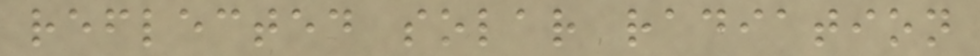reflected solar radiation
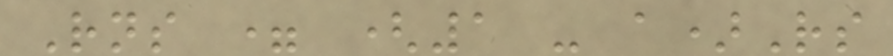Rns = (1 - a)Rs
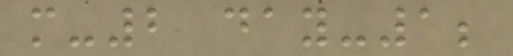m-2 day-1;
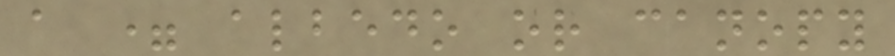a = albedo or canopy
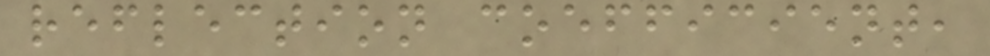reflection coefficient,
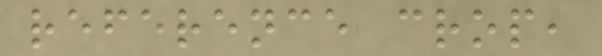reference crop,
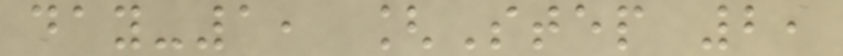day-1, [Step 2,
